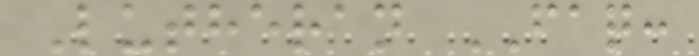Lutheran FAQ:
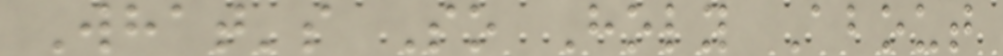What's So Holy About
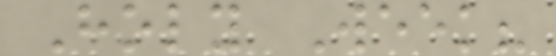Holy Week?
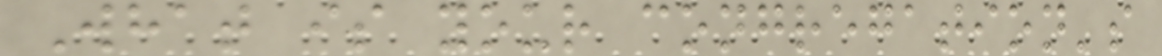What is your congregation's
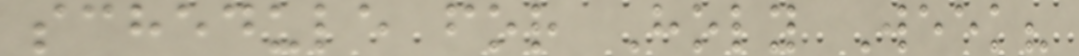schedule for Holy Week?
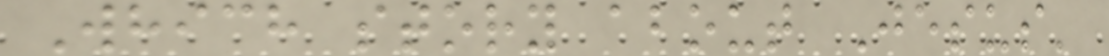Which story about Jesus'
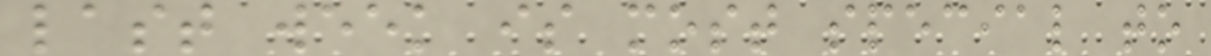last week is most special to
